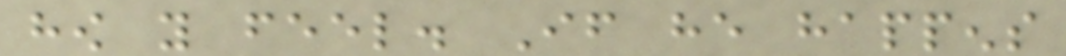how you feel. If he happens
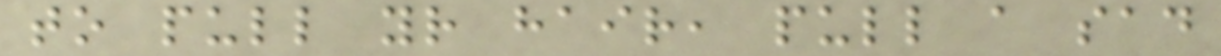to pull your hair, pull a sad
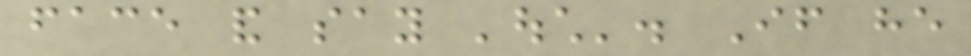face and say 'ouch'. If he
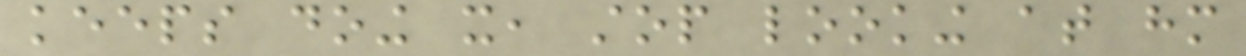keeps doing it, stop looking at him
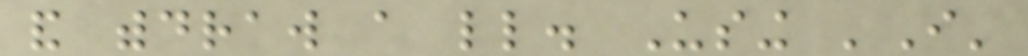and withdraw a little. Using 'I'
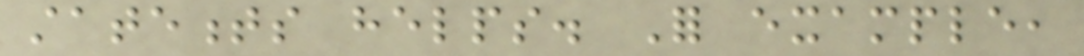statements helps. For example,
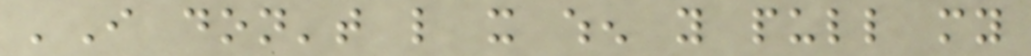'I don't like it when you pull my
